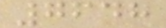7648
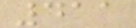411
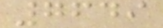7649
